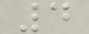4
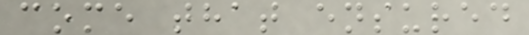come that ensured
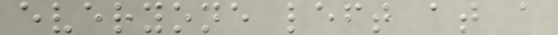everyone left at a
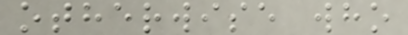otherwise who
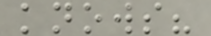knows?
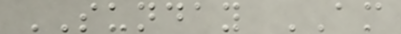SUNDAY AM
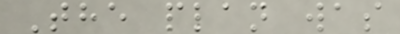The plan was
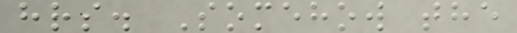hrs. Somehow the
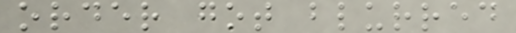order got blurred
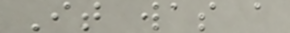It was a
